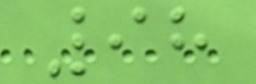98
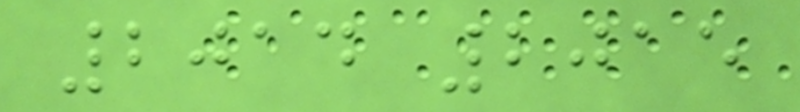2014 2015
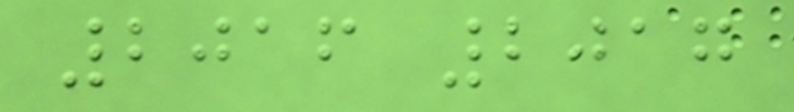2016 2017
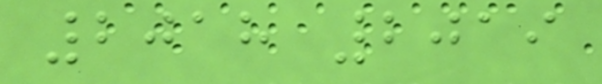2018 2019
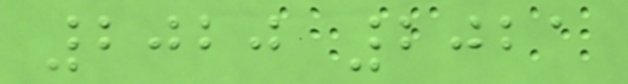2020 2021
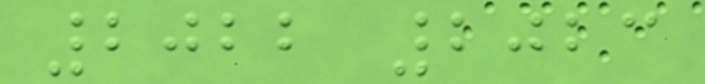2022 2023
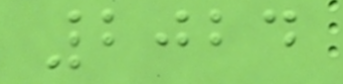2024
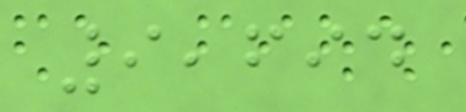9,694
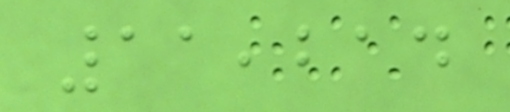11,214
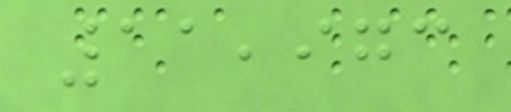11,973
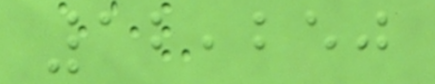12,250
